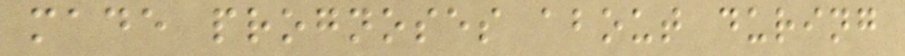made prognoses about during
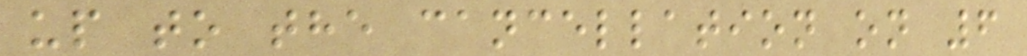up to the cancellation on 6
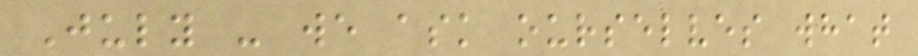July - we ask ourselves what
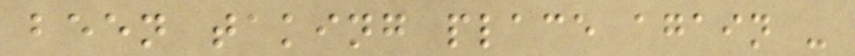been taking place again -
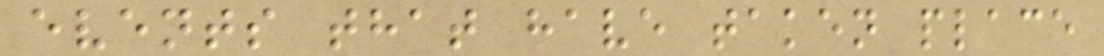events that have taken place
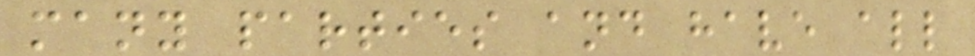many parties and have all
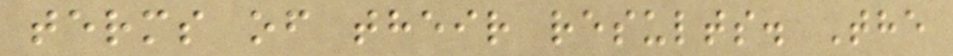terms of their results. The
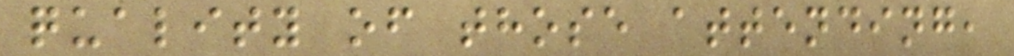quality of those attending,
